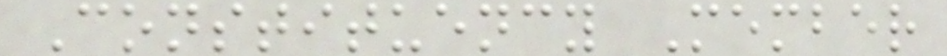Constituency Member
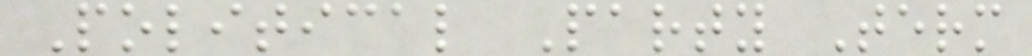Political Party Term
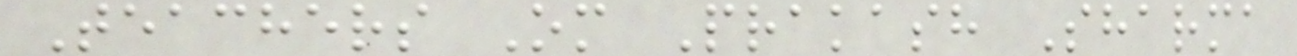Teachers Om Prakash Sharma
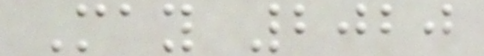May 2020
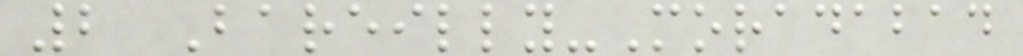2 Bareilly-Moradabad
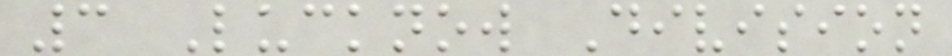3 Lucknow Division
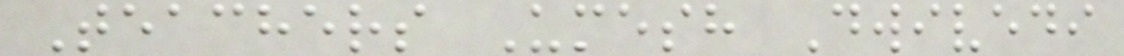Teachers Umesh Dwivedi
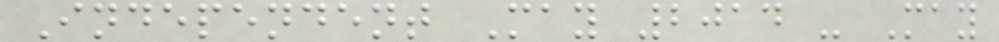Independent May 2014 - May
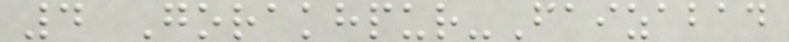4 Gorakhpur-Faizabad
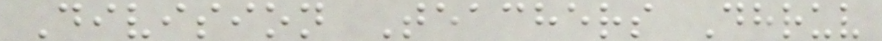Division Teachers Dhruv
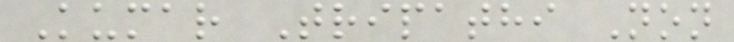Kumar Tripathi Non
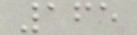165
